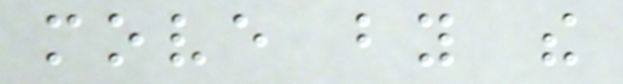move by the
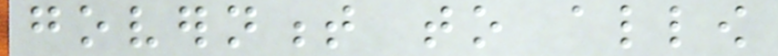government to allow
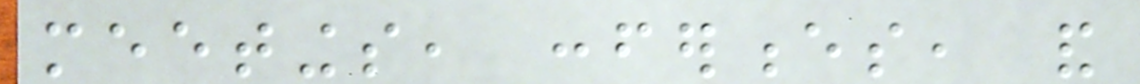meetings, conferences, and
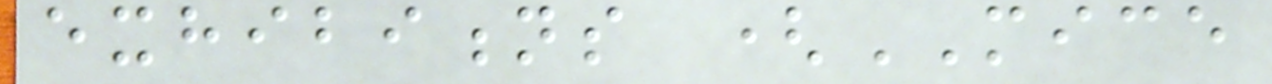exhibitions (MICE
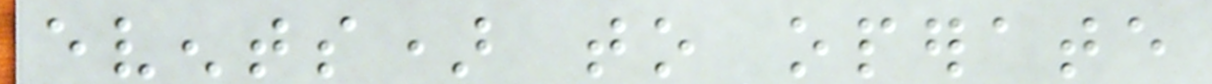events) to operate
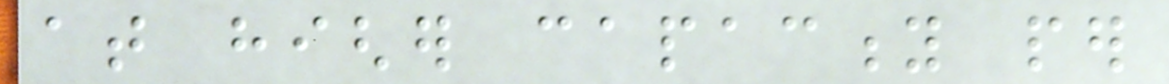at higher capacity per
